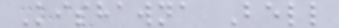Kishawna Bell
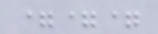===
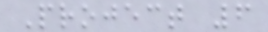Project 6
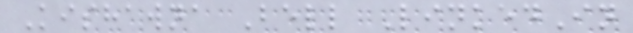Kishawna Bell LinkedIn
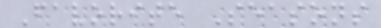Favorite Seasons
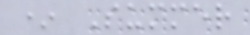* Summer
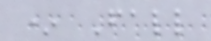* Fall
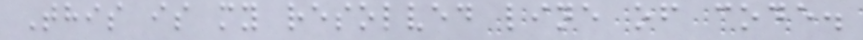This is my resolved line of code.
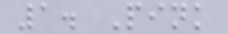1. Pink
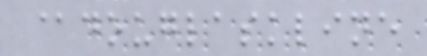@douglaskline
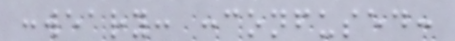:weary: :confused:
